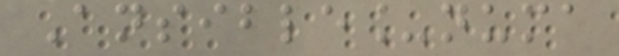Ansible_numa
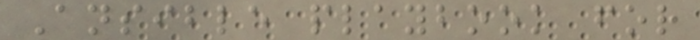Ansible playbook for
